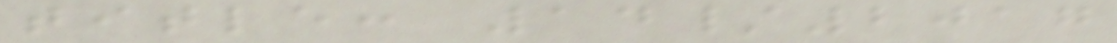title: 14/2017
